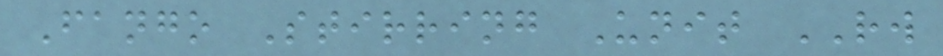Fango Stirring Unit RW
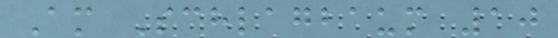Am Schlagbaum 10
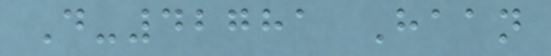D-42781 Haan
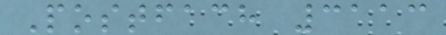Postfach 3113
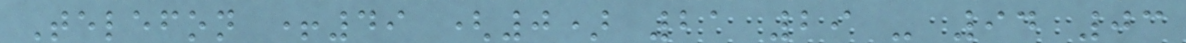Telefon +49 (0) 21 29 - 94 03
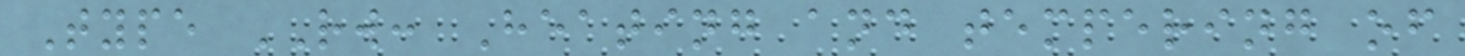Type RW: Heating and tempering of
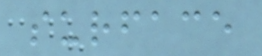surface
